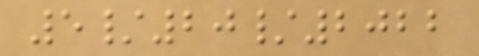5/20/2022
